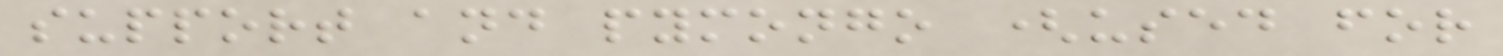support and pymongo (used for
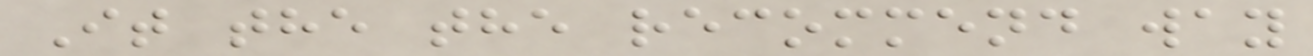It the the recommend way
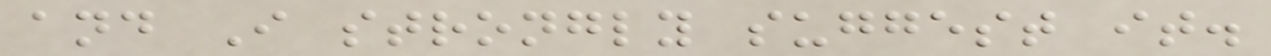and I strongly suggest it.
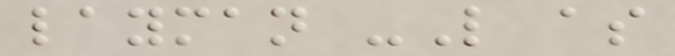layman -L as
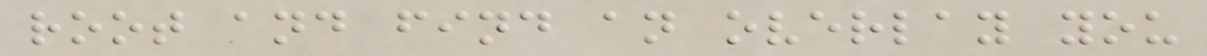root and find an overlay you
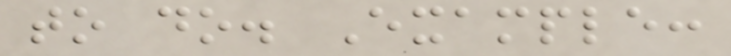to do. Example:
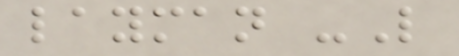layman -L
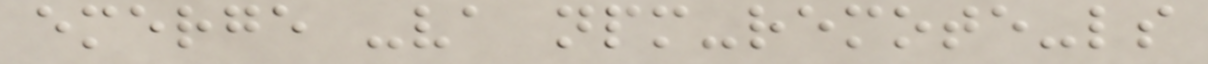emerge -va npm-remote-ls
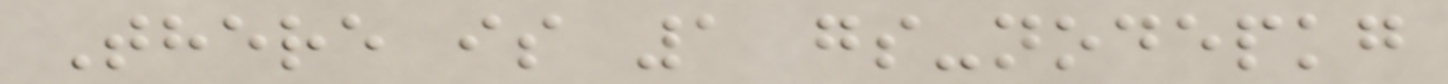There is 1 gs-nodepkg
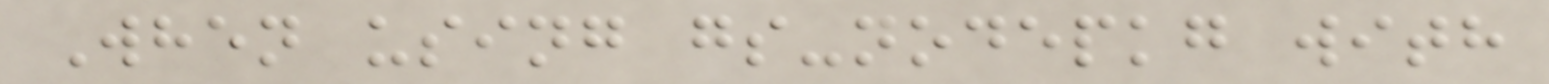When using gs-nodepkg with
